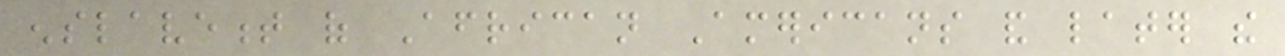enslavement of African Americans and later the
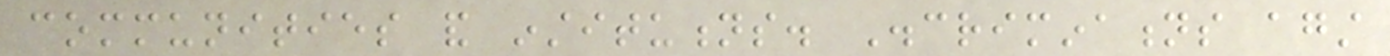communities and institutions. Discriminations against
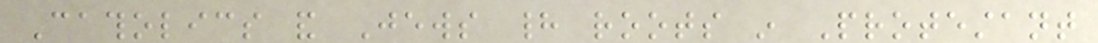Catholics and Jews had roots in Protestant
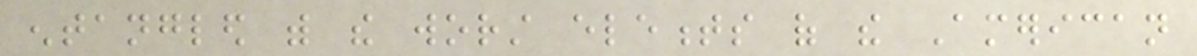entangled with the worst elements of the American
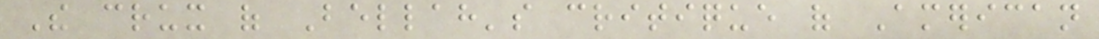The crux of Bellah's critique of American
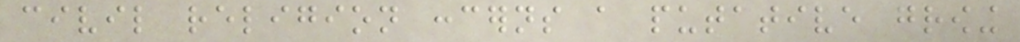civil religion concerns a putative growing
